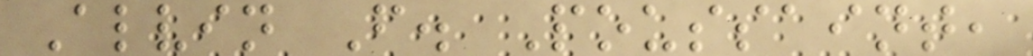Alvin F. Poussaint,
